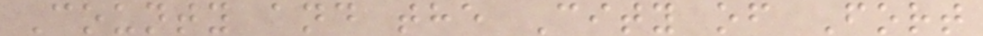County and the City of Fort
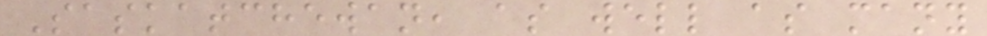Saskatchewan, as well as many
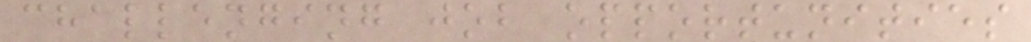challenging job opportunities
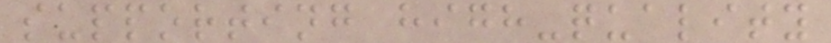supporting high-quality
